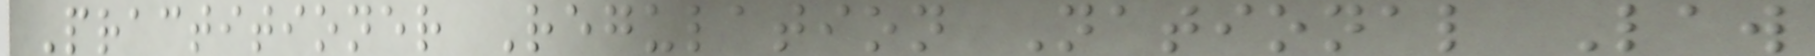Practitioner Regulation National Law
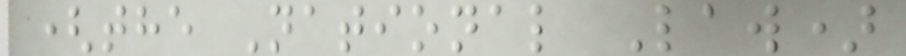(the National Law)
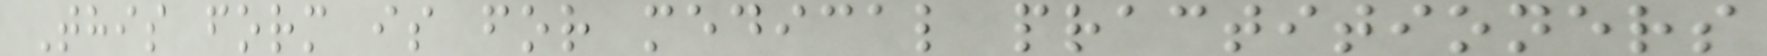This form is for medical practitioners
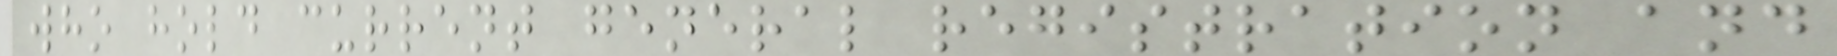who hold current general registration and
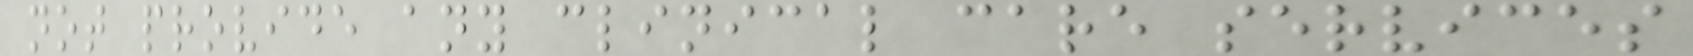not provide any clinical care services
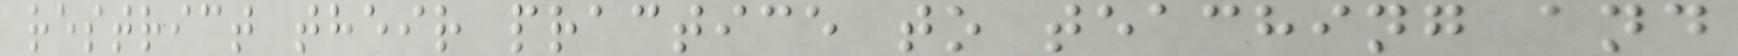restrict their practice to teaching and
